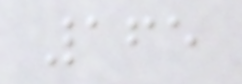165
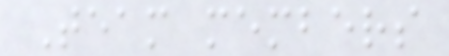Team members
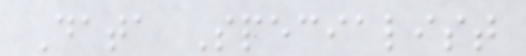Data Specialist
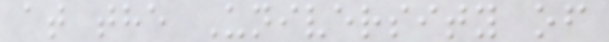at the University of
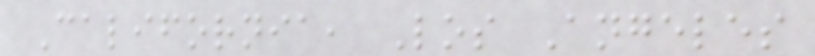California, Los Angeles
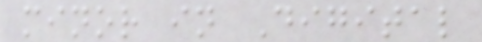minor in Digital
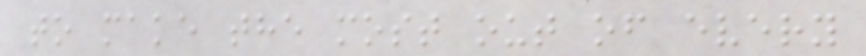to make the most out of every
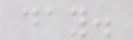day.
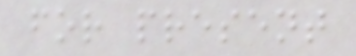for present
